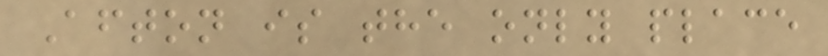Afton is the only place
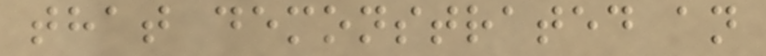that demonstrated an
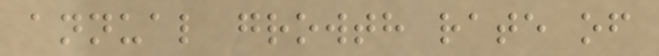annual growth rate of
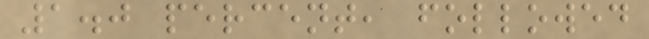1.0 percent, followed
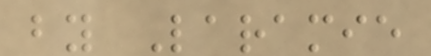by Laramie
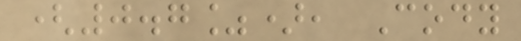(0.7%), Cody
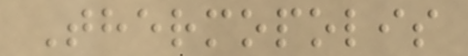Thermopolis
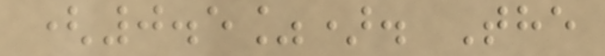(0.5%). The
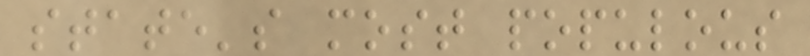state's most populous
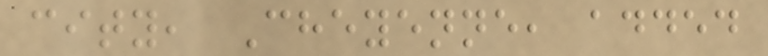city, Cheyenne, added
